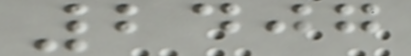2407
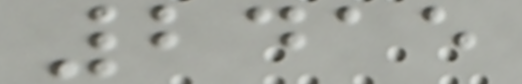2415
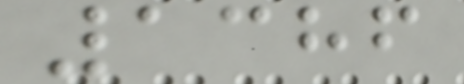1386
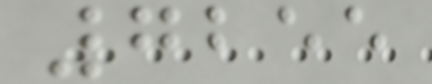7255
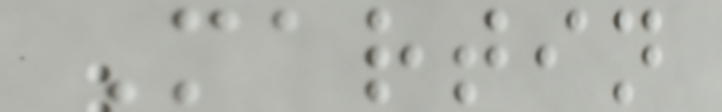Martin
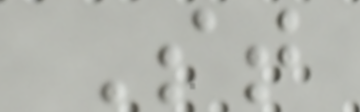St
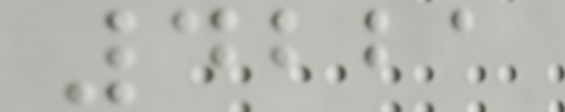4221
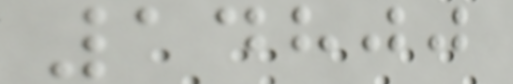14800
